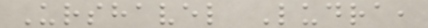Urshavel Ludra,
